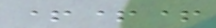+++
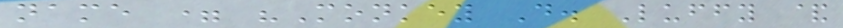name = "Monkey D. Luffy &
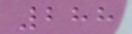288
